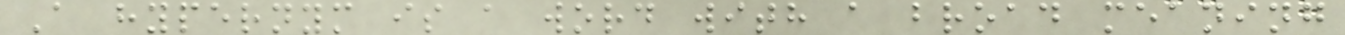A hypernym is a word with a broad meaning
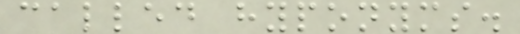called hyponyms.
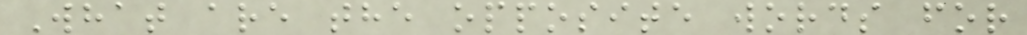What are the opposite words for
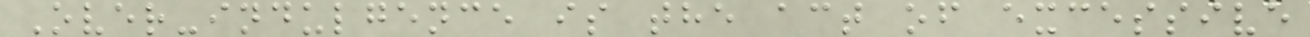Over-indulgence is the act of excessive
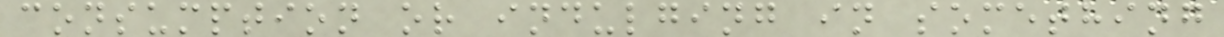consumption or indulging in something
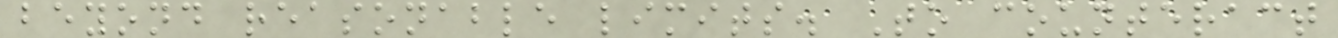beyond reasonable limits. To counteract
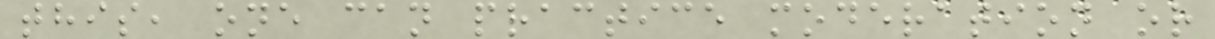this, one can practice moderation or
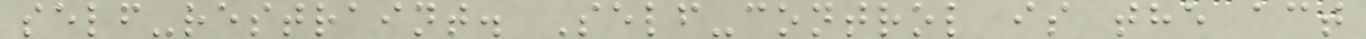self-restraint. Self-control is the act
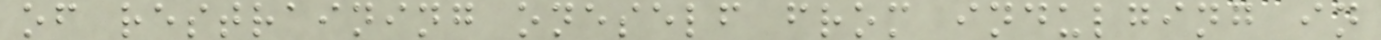of restraining oneself from indulging in
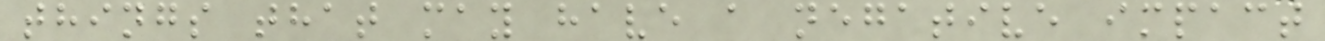things that may have a negative impact
